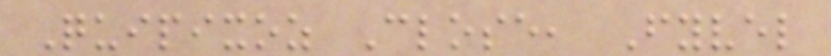Quipixoz Close, Fyvel
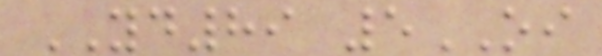YD89 5OI
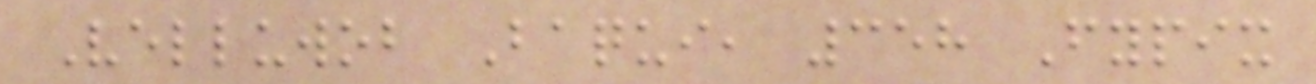Velluwob Baqui, 358 Fypix
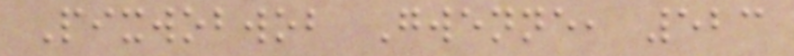Pixwobwob Gwenne, 523
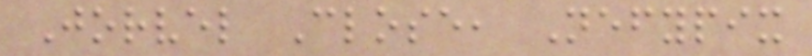Jorvel Close, Nefypix
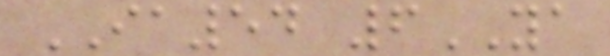IA54 6YA
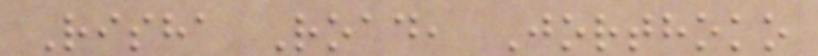Risha Road, Jorthoko
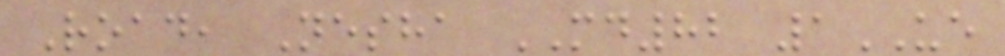Road, Nesha MD82 1UE
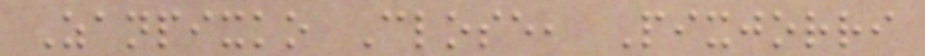Zanpixko Close, Pixjorri
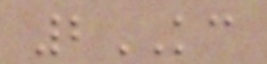2KC
